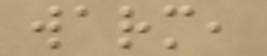warm,
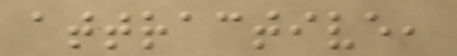attractive,
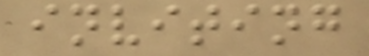inviting
